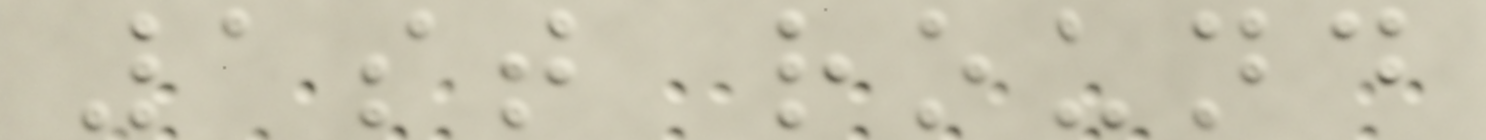1st round
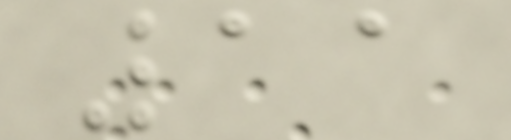11
